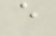e
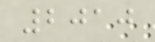2010
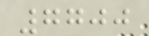7700
